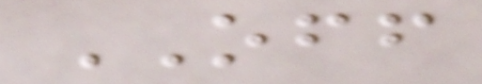OFF
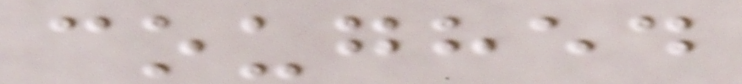coughed
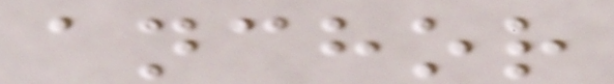anchor
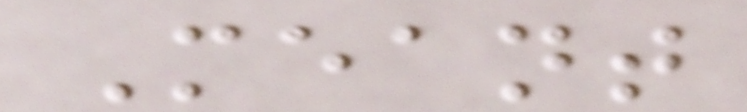Meant
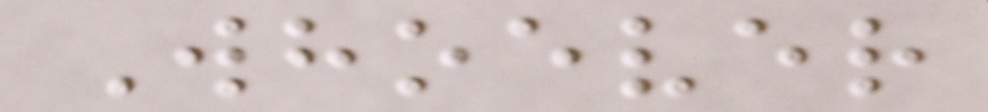Whoever
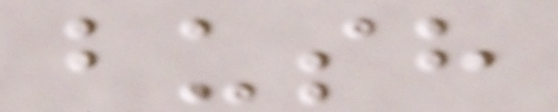bush
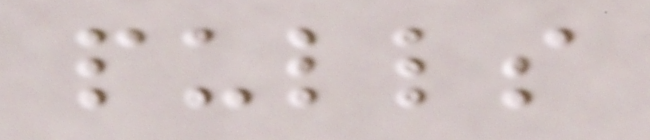pulls
